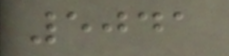5041
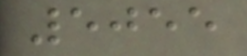5055
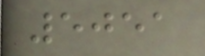5051
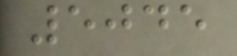5045
